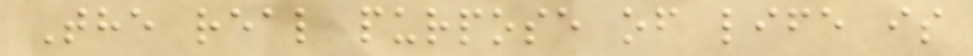The real purpose of life is
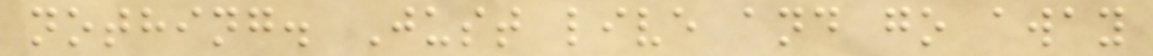nothing. Just live and go away
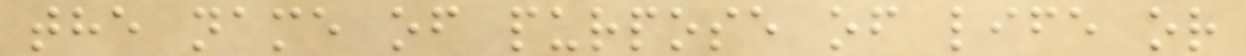the name of purpose of life or
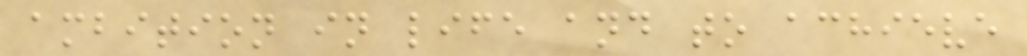ambition in life and to achieve
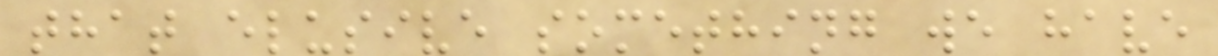that elusive something we have
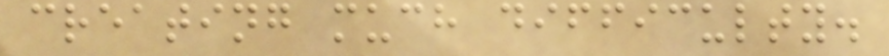creating much difficulty.
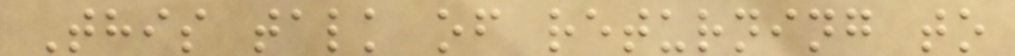This talk of returning to
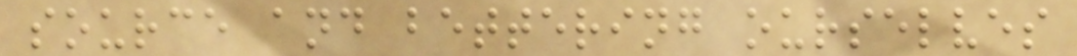source and bettering ourselves
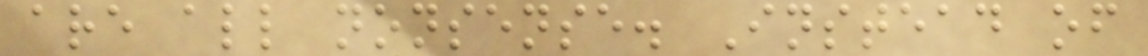are all nonsense. Instead of
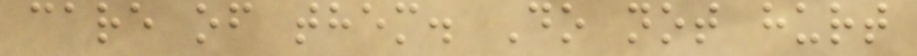care of them. Do not hurt
